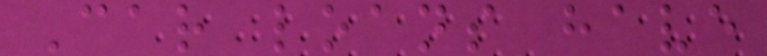Car loans have
